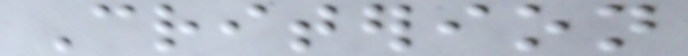Criterion
